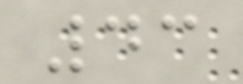43
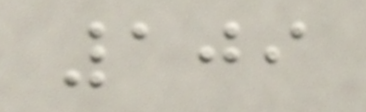109
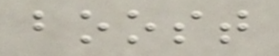boost
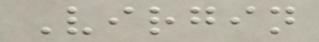Virgin
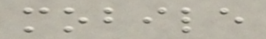mobile
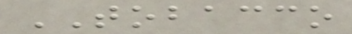TOBACCO
